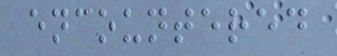encountered
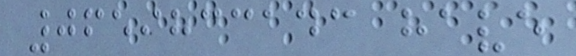0659833143 have
